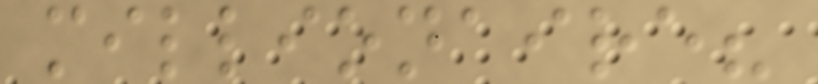millionaire?
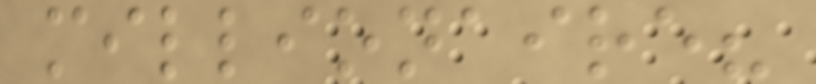millionaire?
